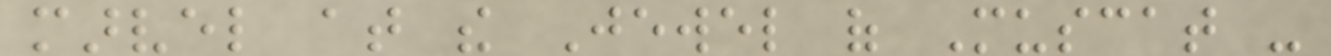marvel at the Jewel of Muscat -
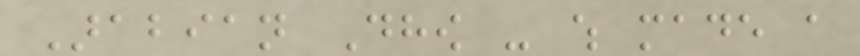Arabian Dhow - which made a
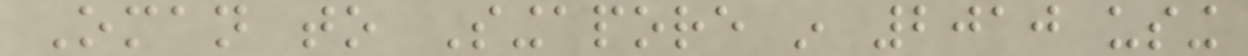Oman to Singapore in 2010 using
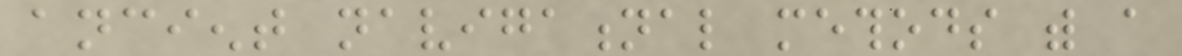ancient navigational methods with a
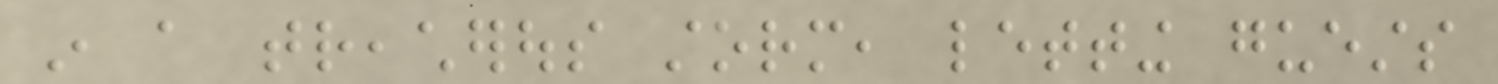in a treacherous storm, letting guests
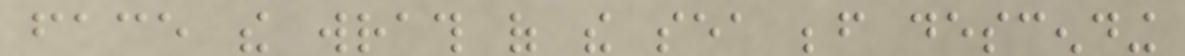face the wrath of the sea before descending
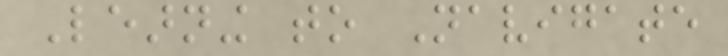Learning to Navigate
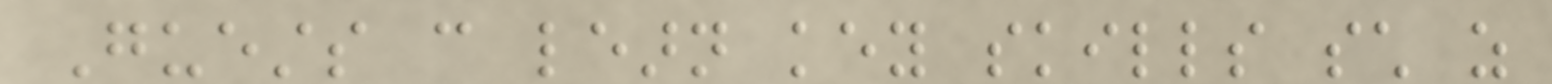Guests can learn key skills such as
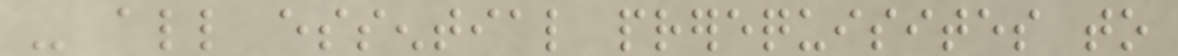- all essential prerequisites to
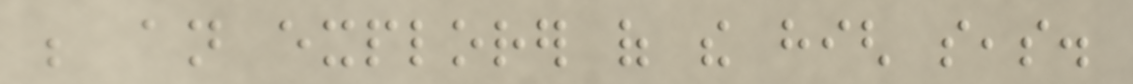be an explorer of the high seas.
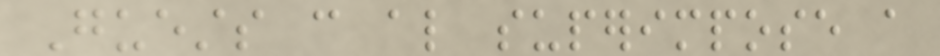Guests can also superimpose a
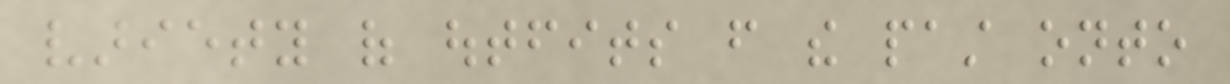variety of outfits from the past onto
